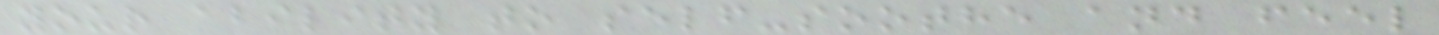your ability to self-soothe and feel
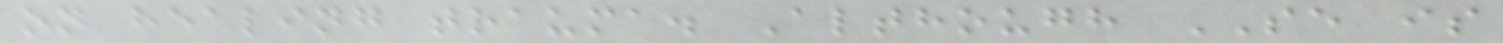on healing trauma. Although SE is
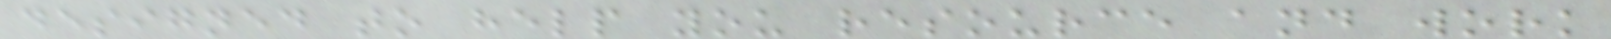designed to help you resource and work
